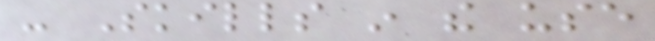- Skills in the use
